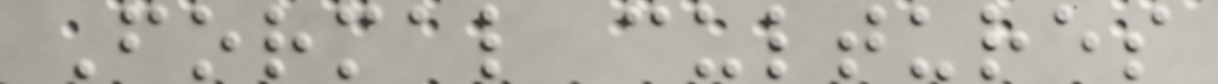Formal cultures
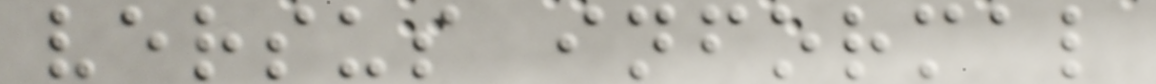versus informal
